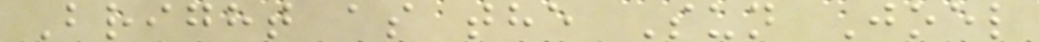Bright as the Sun Joel
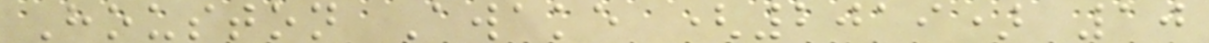Houston Awake (2019) 10
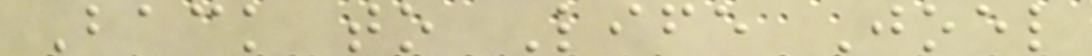Back to Life Joel
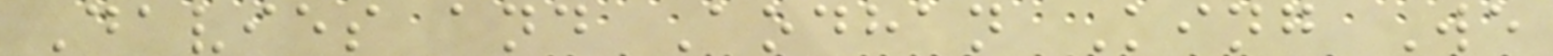Davies and Aodhan King We
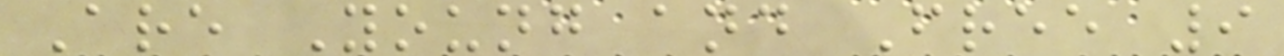Are Young and Free 9
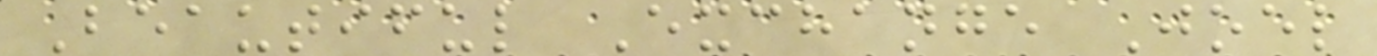Beautiful Exchange Joel
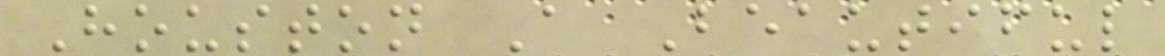Houston A Beautiful
